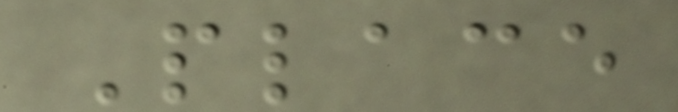Place
